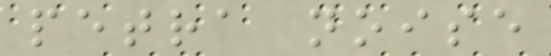petra noise
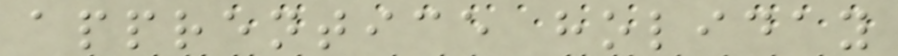apprentice holiday
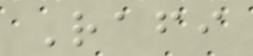Rafi
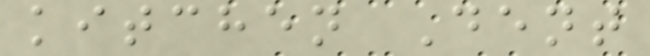kitchen Dent
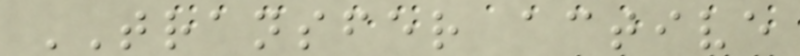TRANSFER active
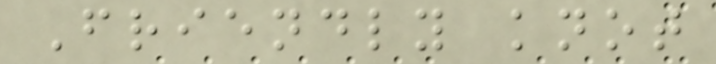Friendly knot
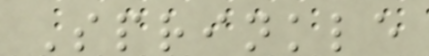Sprinkle
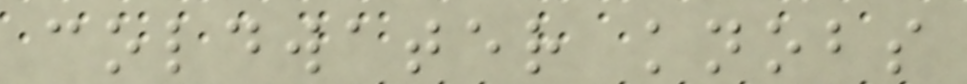coldwater knobs
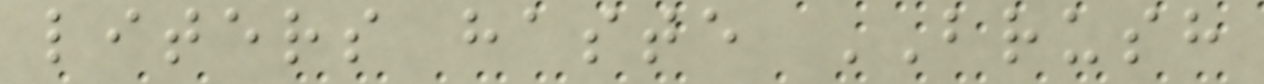liters haste BRUSH
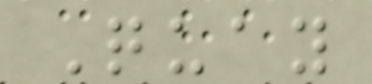Quay
